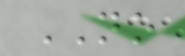NO
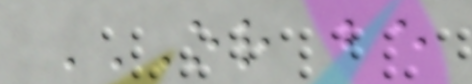OR BE
